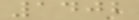1402
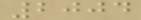2004
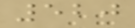520
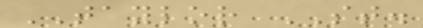TAYLOR ST.
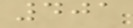401
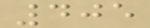405
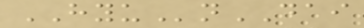HYUnDAI
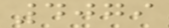4079
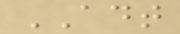ADT
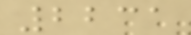2231
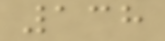138
